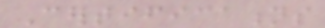Certifications
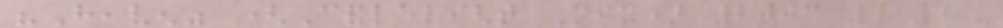"Heaven" (Candlelight Mix) 2003 4 4 -
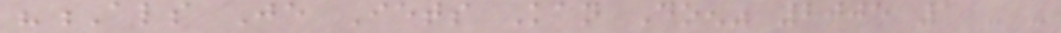"Als Je Iets Kan Doen" 2005 1 - -
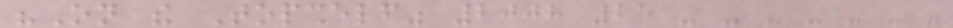"On the Topshelf" 2008 25 - - - - - - -
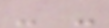- -
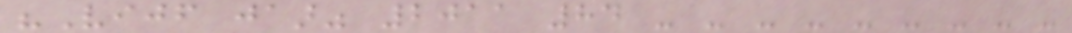"Vijf jaar" 2011 84 - - - - - - - - -
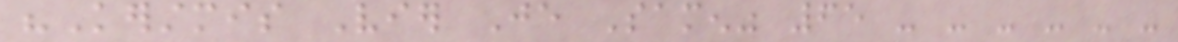"Kerstmis Vier Je Samen" 65 - - - - - -
